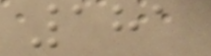181
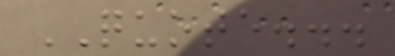QUOTE...
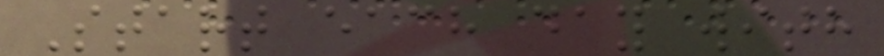Start each day with
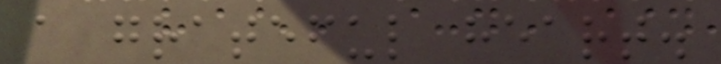a grateful heart.
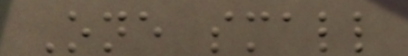One small
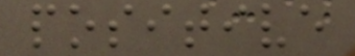positive
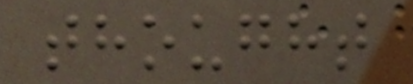thought
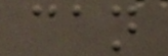can
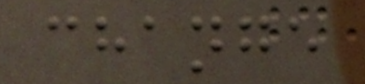change
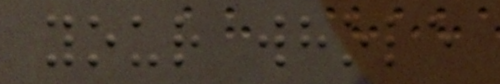your whole
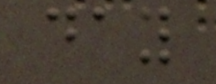day
